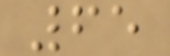65
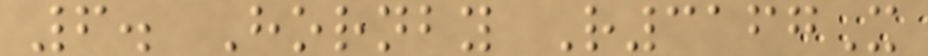6. Hornby R3167X
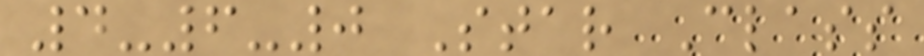4-6-0 Star Class
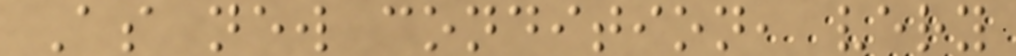As new condition, very
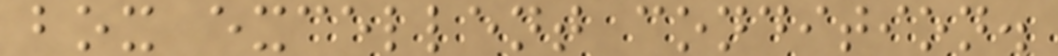box excellent condition.
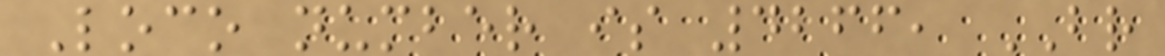Loco number is 4266, BR
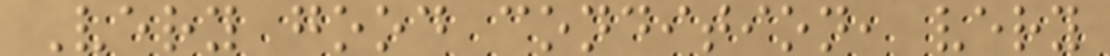Very good condition, very
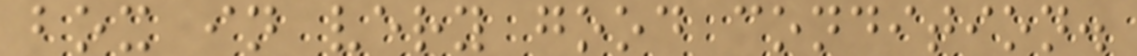box in very good condition.
